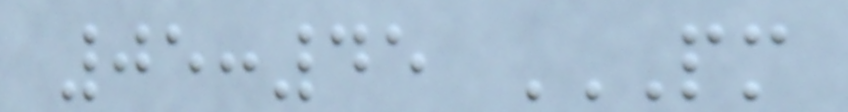05:45 PM
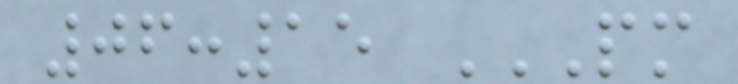06:15 PM
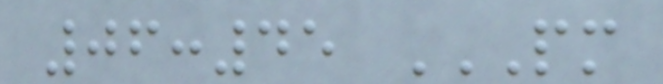06:45 PM
